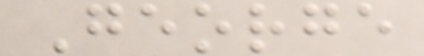George
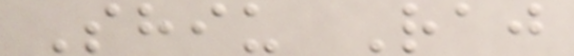Shiu Raj
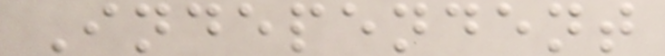Independent
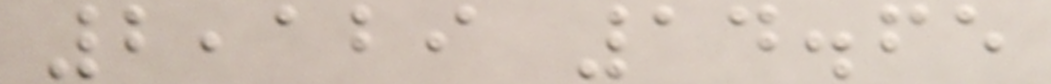2,129 14.65
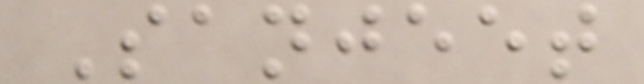Sanjeet
